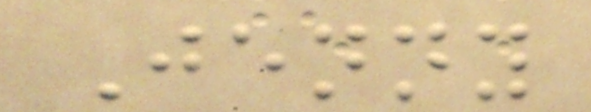Jenny
